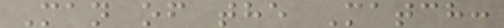Man of the Match:
